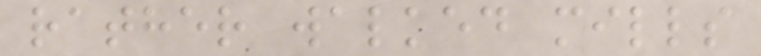rather walked mills
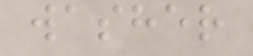washer
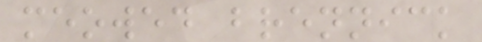meowed brennick
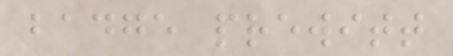badge prewitt
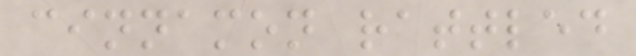cinnamon rattled
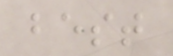best
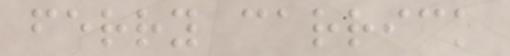ferry carrick
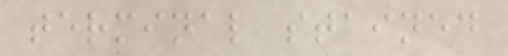terminal stained
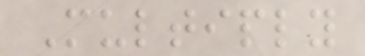Multiply
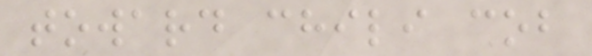toward chili cob
